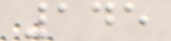145
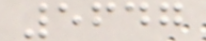5647
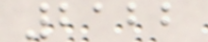2122
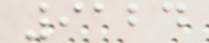9124
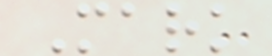Mark
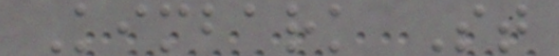Kimbark St
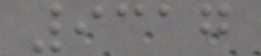9317
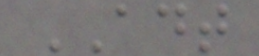ADT
